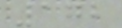172
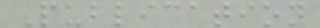Publication
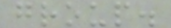group.
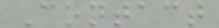Contact
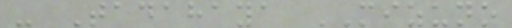- Tadahaya MIZUNO
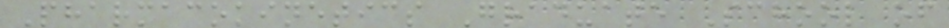Pharmacokinetics Graduate School of
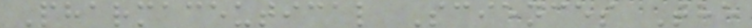Pharmaceutical Sciences The
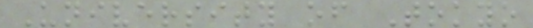University of Tokyo
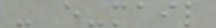- e-mail
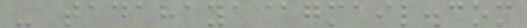- tadahaya@gmail.com
